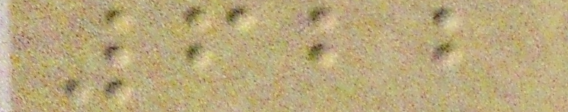622
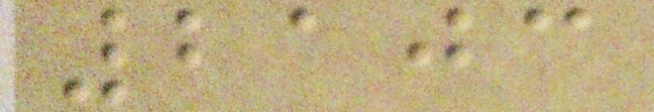2103
